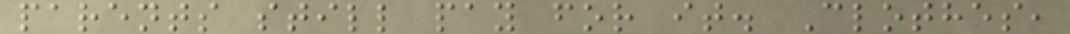parents still pay for it. Clothes,
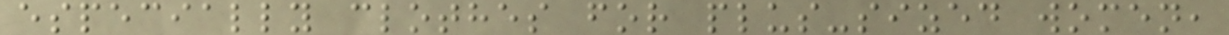especially clothes for plus-sized women,
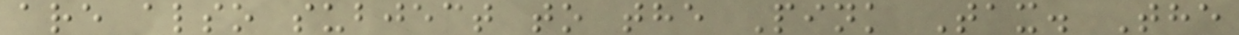are also subject to the Pink Tax. The
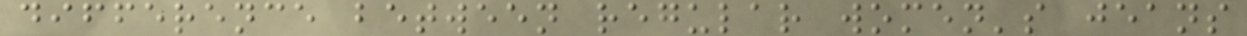difference between regular women's jeans
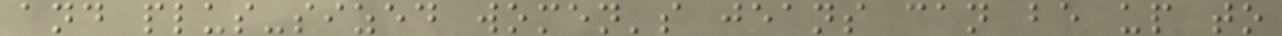and plus-sized women's jeans can be up to
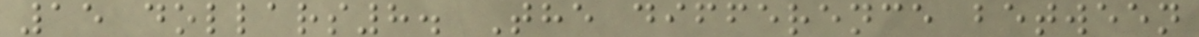15 dollars8. The difference between
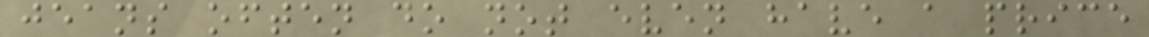jeans often do not even have a price
